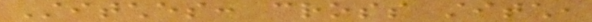Stitches: cross stitch,
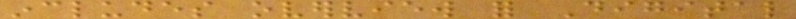includes overview for Digital
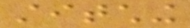stitching
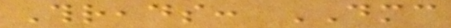Threads: DMC
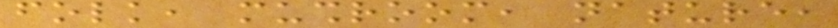folk, mushroom, nature,
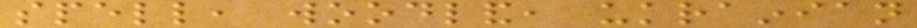spell, woodland, ukrainian
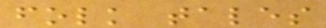folk tales
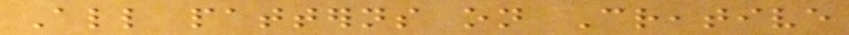All patterns on Creative
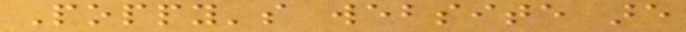Poppy's website are
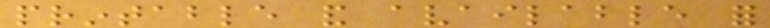printable and available for
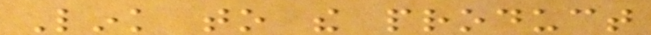Link to the product
